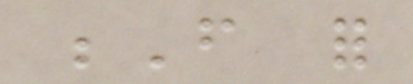F for
